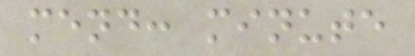mend: minute
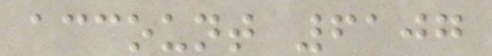account 6107
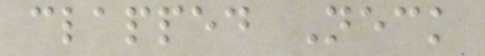clapped Neck
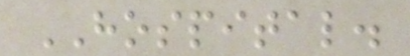HOSPITAL.
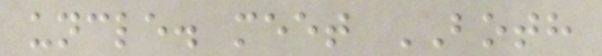uncle. meet BOTH
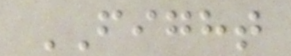FIGHT
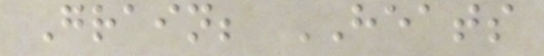Grain; HEATS
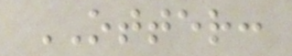OTTER:
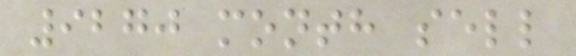9270 month sell
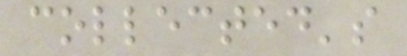collected's
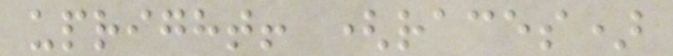upright! (races)
